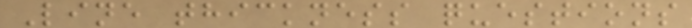Line thickness questions
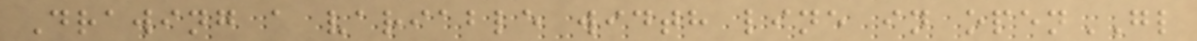Drawing a variable width line in openGL
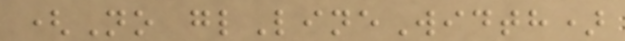(No glLineWidth)
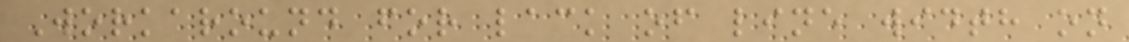Workaround for lack of line width on
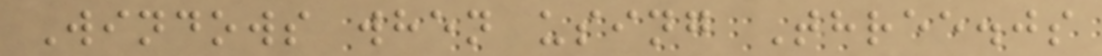Windows when using Three.js
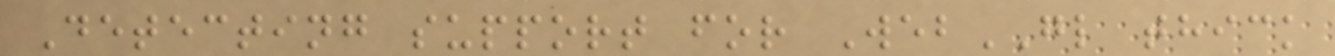Detecting support for WebGL thick
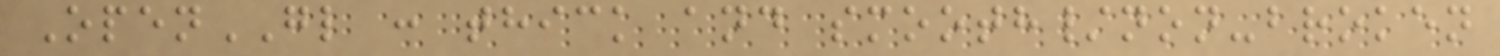OpenGL : thick and smooth/non-broken
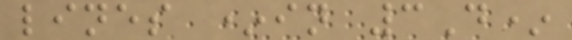lines *in 3D*
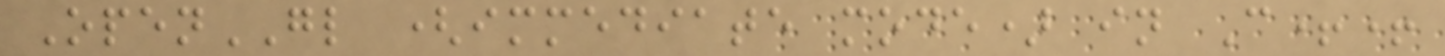OpenGL (immediate mode) in C++
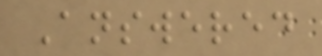Answered
